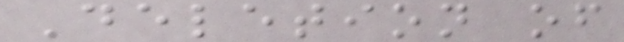Deletion of
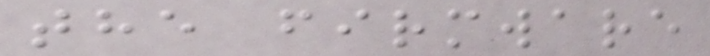the firmware
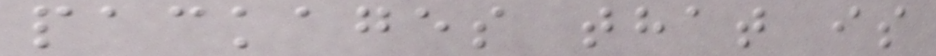packages that is
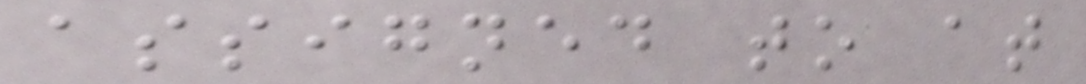assigned to at
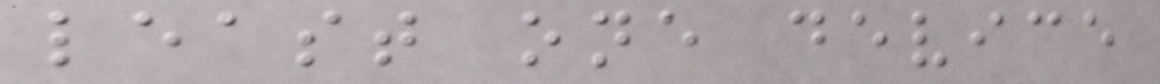least one device
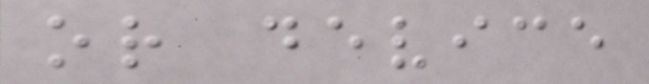or device
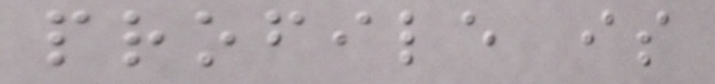profile is
